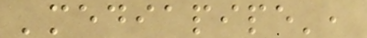'mediapipe',
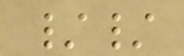//
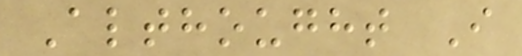Althought I
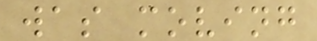was moving
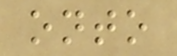onto
